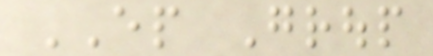EP Group
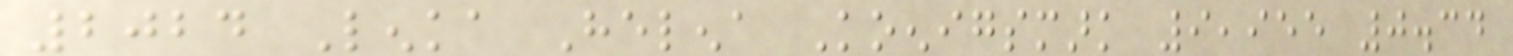2024 Lenka Helena Koenigsmark 9,955 0.34
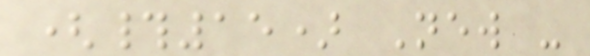(#15) New -
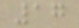17
